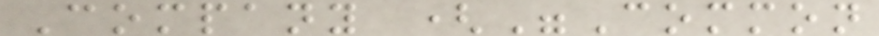Company ("Common
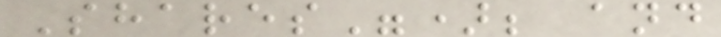Shares"); and
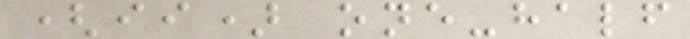(ii) one-half
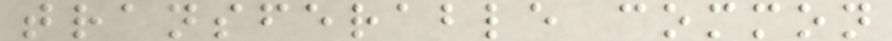transferable common
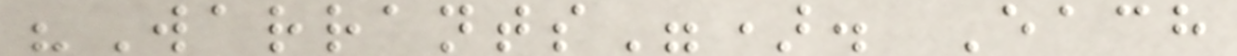"Warrants"). Each
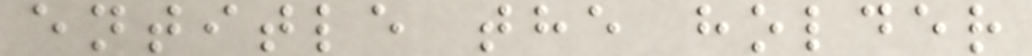entitle the holder
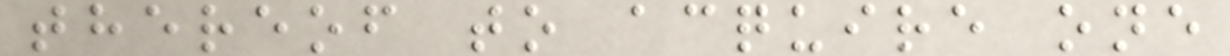thereof to acquire one
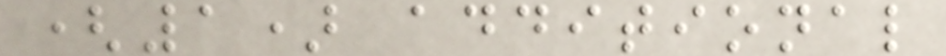(1) additional
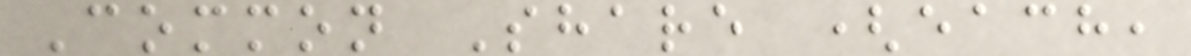Common Share (each,
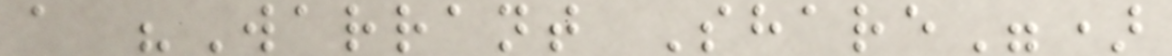a "Warrant Share")
